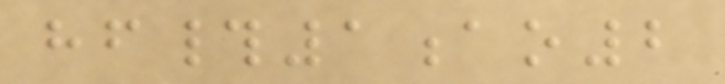hf#1ao2
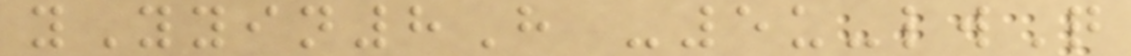yYyin8H -5u-lwQ
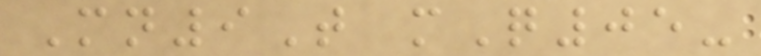Mn9T mQ05-
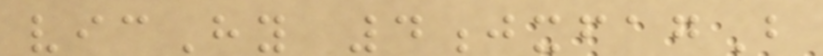vicHy 4jxfagB
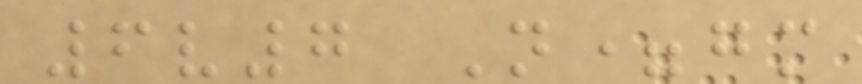6v7 N=gm
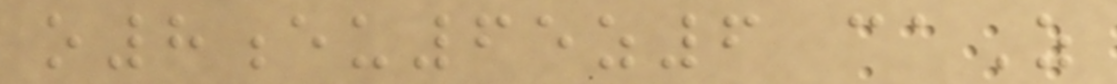o8eu65z6 caZ
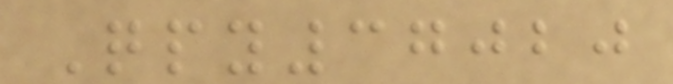Qpy37020
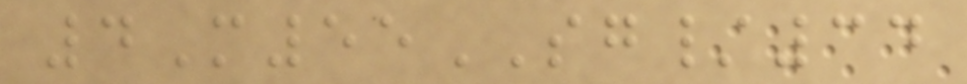4M55SG/34
